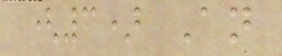(3) An
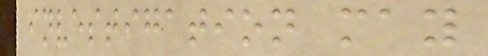investigation may
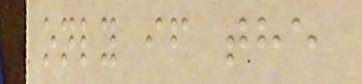only if the
